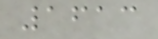1613
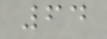64
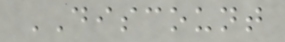DISCOUNT
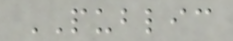PUBLIC
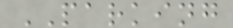PARKING
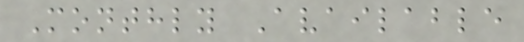Monthly Available
